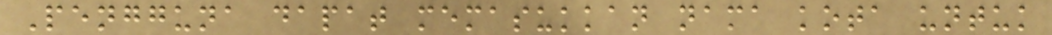Pengguna dapat memasukkan nama kota untuk
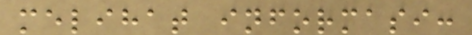melihat informasi:
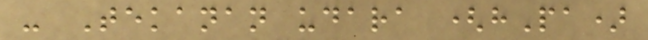- Tekanan udara (hPa)
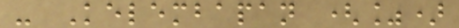- Kelembapan (%)
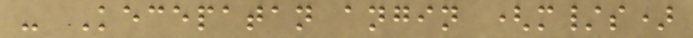- Kecepatan angin (m/s)
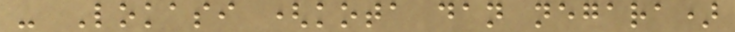- Lokasi (kota dan negara)
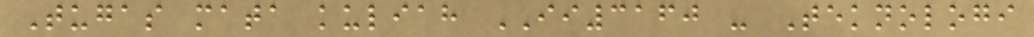Tugas mata kuliah II3160 - Teknologi
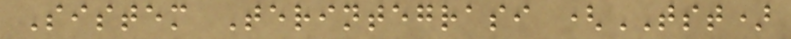Sistem Terintegrasi (TST)
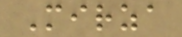Mirza
